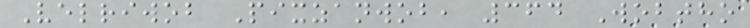Velriwob Pixzanwob, 364 Wobtho
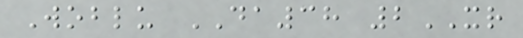Woblu DA38 2XR
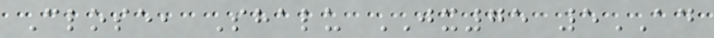Close, Shalu JX75 5AD
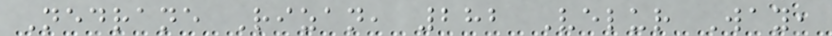Nedrane Rizan, 282 Velur Way,
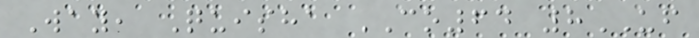Way, Quisha CO64 8UF
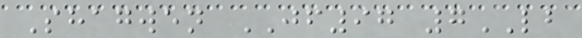Shagwen JF97 7LB
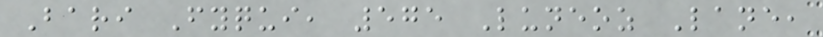Bari Fyqui, 575 Luneoz Lane,
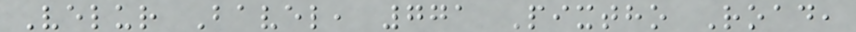Velur Bavel, 771 Pixtho Road,
